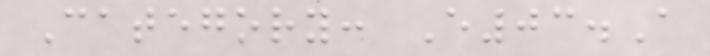Category: E03.A
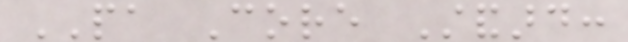PA Core Standard:
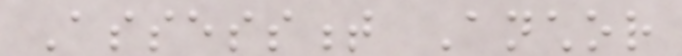Assessment Anchor
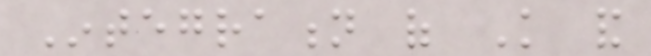Integration of Knowledge and
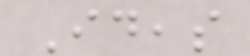Ideas
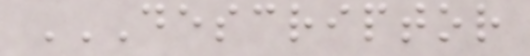DESCRIPTOR
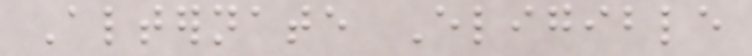Alternate Eligible
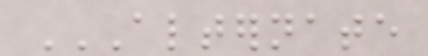ALTERNATE
